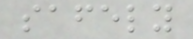safely
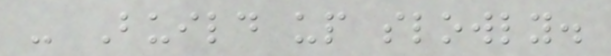- Build up slowly.
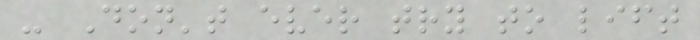- Don't ever try to lift
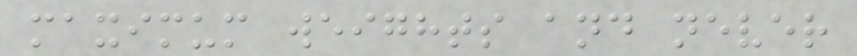maximum weights and never
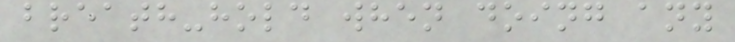breath-hold when doing any
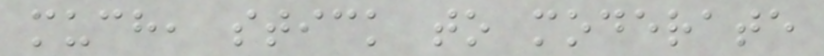much, stick to moderate
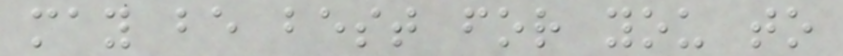may be best for you to
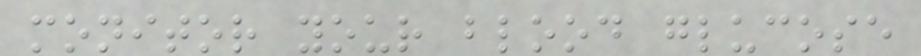monitor your blood glucose
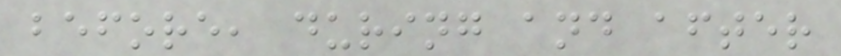before, during and after
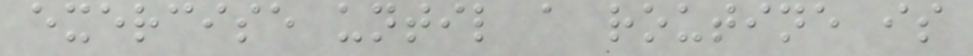exercise until a routine is
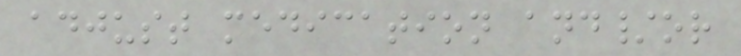adjust medication and/or
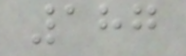187
